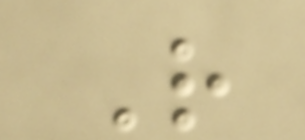R
